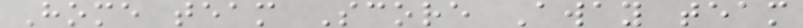Home team Score Away team
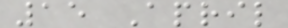15 April
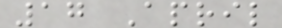17 April
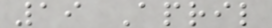19 April
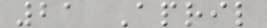21 April
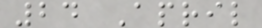24 April
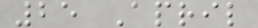25 April
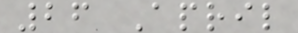26 April
